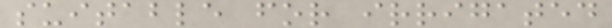suitable for irrigated
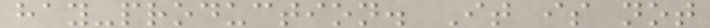hay-production. It is not
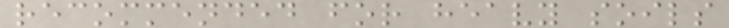recommended for heavy soils
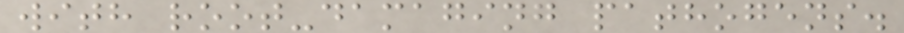with root-damaging pathogens.
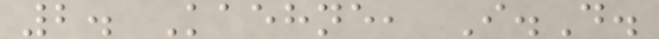2. Kaehne, I.D.
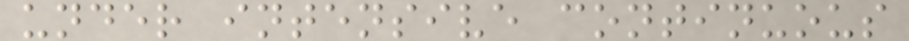under intensive continuous
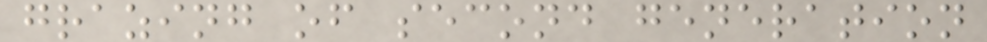grazing of second generation
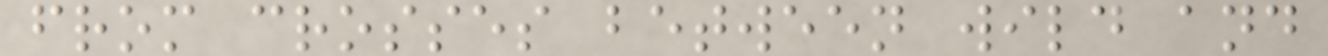from crosses between wild and
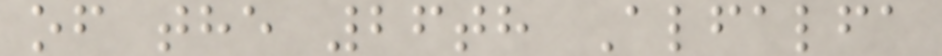of the 26th Alfalfa
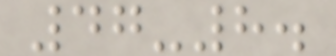47-8.
